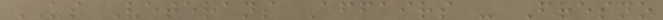US Veterans Affairs - Fresno
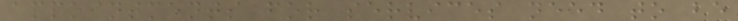appointments for services need to be
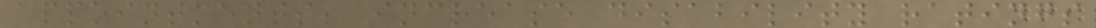appointments; increase disability ratings
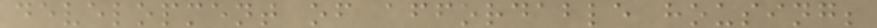development of affordable housing;
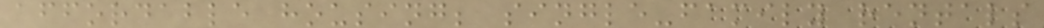affordable housing; single-family rentals
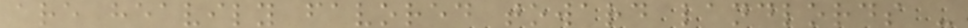are heavily favored toward landlords -
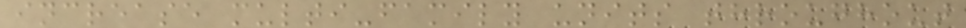increase multi-family units throughout
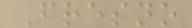Fresno
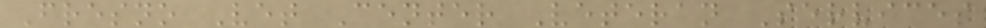Fresno Vet Center Veteran Services
